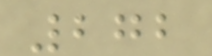272
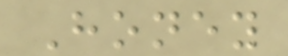Honey
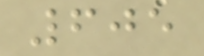605
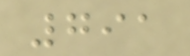791
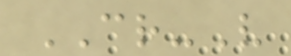CR-V
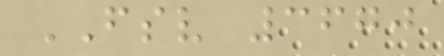FSV 3670
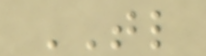TL
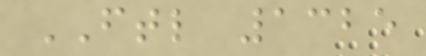FTL 1325
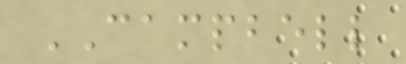CAMPBELL
